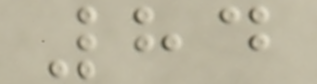84
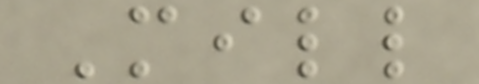Mill
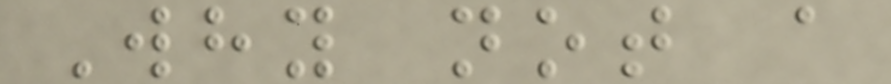Why not a
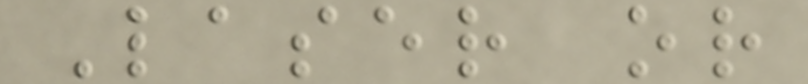Laser or
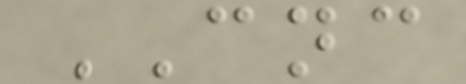CNC
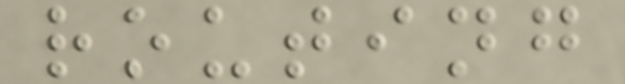routing
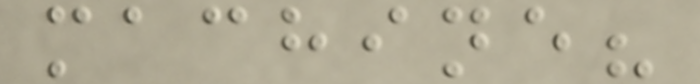machine?
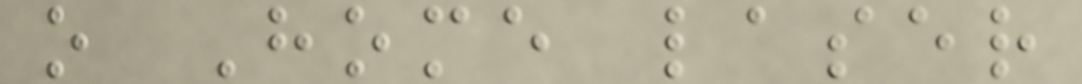o Home laser
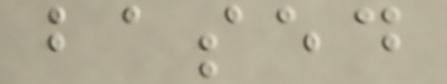based
